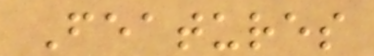Features
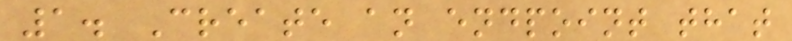1. Create an endpoint that
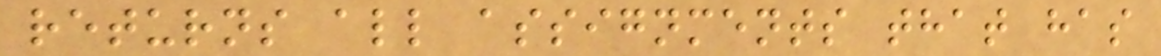returns all assignments that has
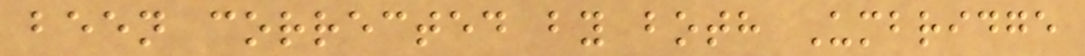been corrected by both Umbridge
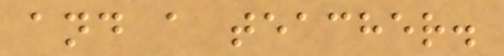and a teacher.
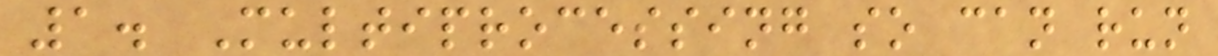1. Multiprocessing so can run
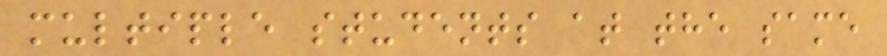multiple students at the same
